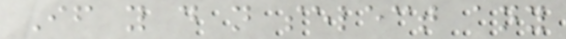If you do not select any
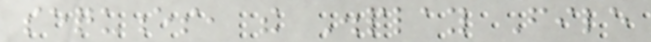sequences, the Display File
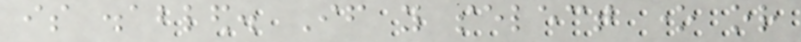is disabled. If you select one or
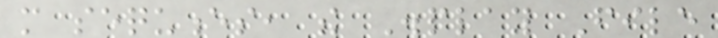more sequences, the Display File
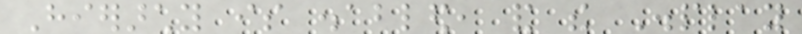Hierarchy is disabled, and the Display
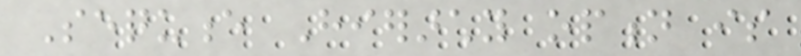Sequence Hierarchy option is
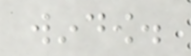window.
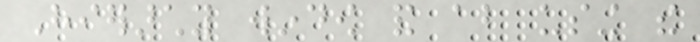Hierarchy window and about using the
